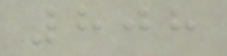808
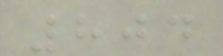804
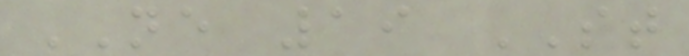NE 19 ST
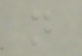n
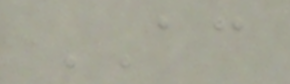AC
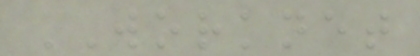WORKNET
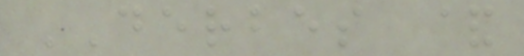DERBES &
